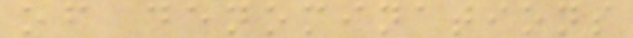of denominations
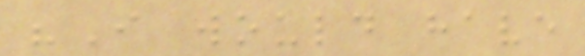"I would have
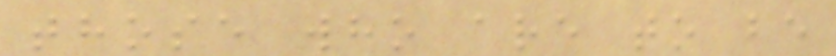those who are to be
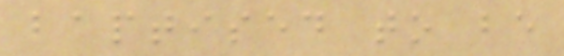baptised to be
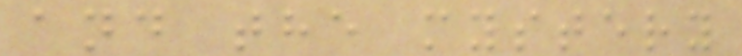and the mystery
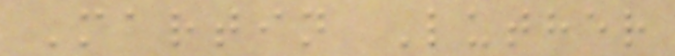Martin Luther
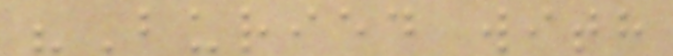"Buried with
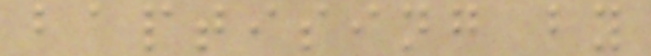baptising by
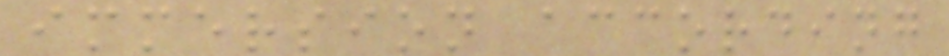immersion according
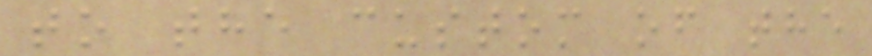to the custom of the
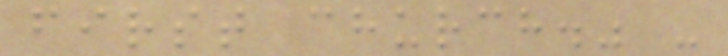first church." -
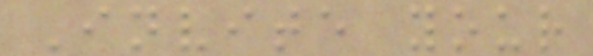Invite your
